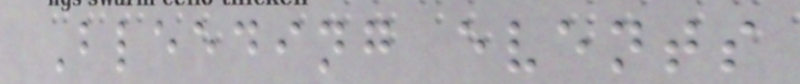Bleeding events
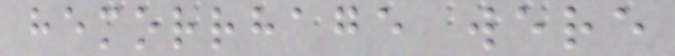hemorrhage were
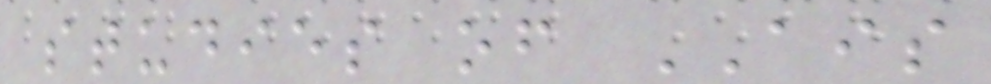studies of AIS
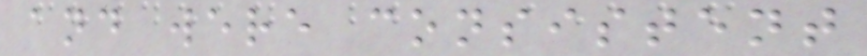and were consistent
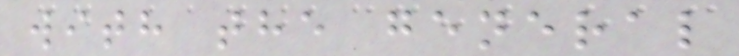with the general
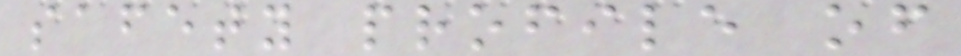safety profile of
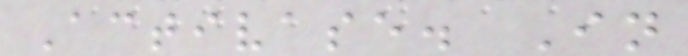Activase. In
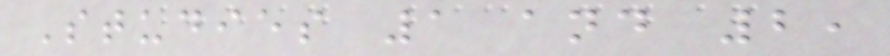Studies 1 and 2,
